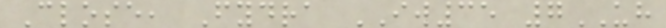Close, Fydra IW35 7UH
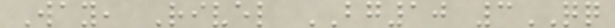Way, Rivel BG10 3QQ
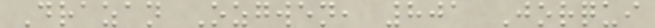Drazan Ozgwen, 801 Jorqui
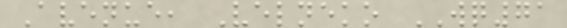Avenue, Velneko WQ71
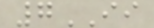7II
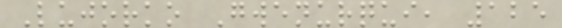Lujorko Gwenurqui, 125
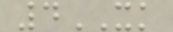4XK
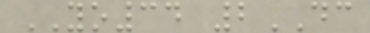YO34 2DC
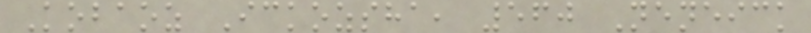Kobaoz Ickozsha, 560 Neneick
